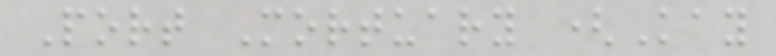Port Mortuary (Kay
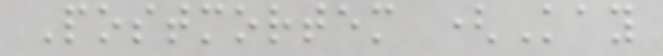Postmortem (Kay
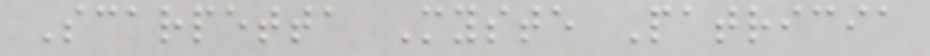Scarpetta Myste Patricia
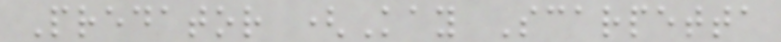Predator (Kay Scarpetta
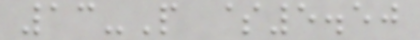13-P $5.50
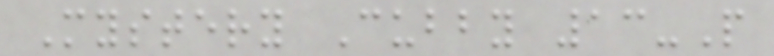Mystery Cubby 13-P
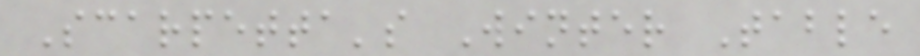Scarpetta's Winter Table
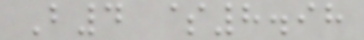B4 $8.98
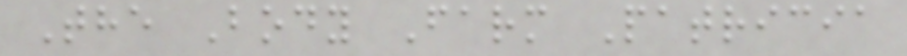The Body Farm Patricia
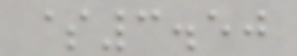$3.50
